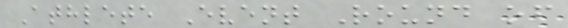Athlete Event Round of
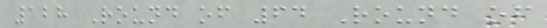128 Round of 64 Round of
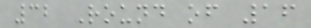32 Round of 16
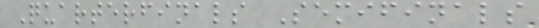Quarterfinals Semifinals
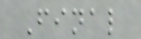Final
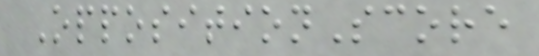OppositionScore
